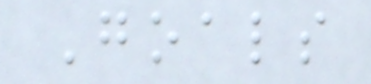Goals
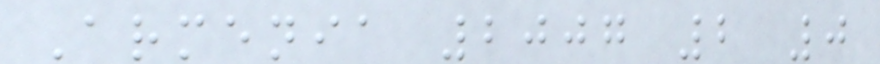Armenia 2007 2 0
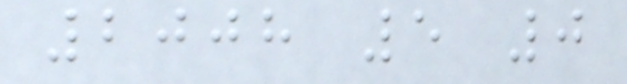2008 5 0
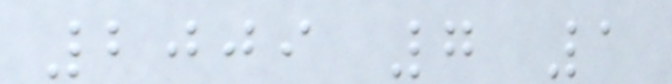2009 7 1
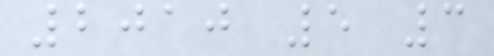2010 5 3
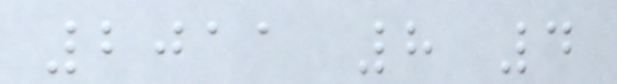2011 8 4
